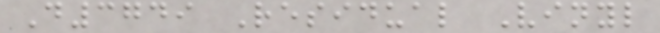D3749 Residual Vinyl
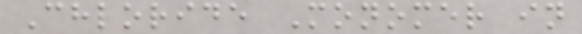Chloride Monomer in
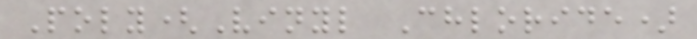Poly(Vinyl Chloride)
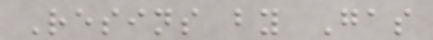Resins by Gas
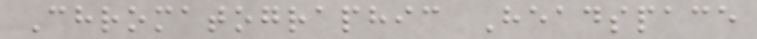Chromatographic Headspace
